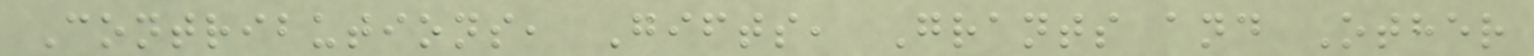Contributions, Gifts, Grants and Other
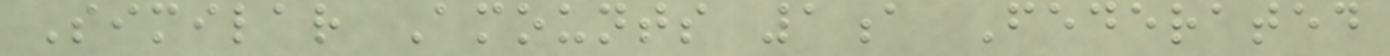Similar Amounts 1a Federated
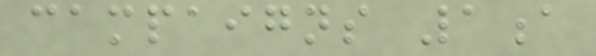campaigns 1a
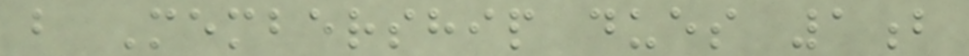b Membership dues 1b
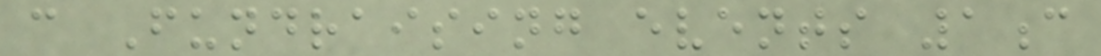c Fundraising events 1c
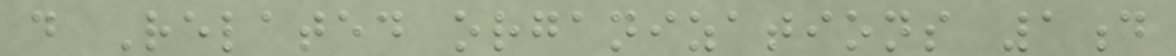d Related organizations 1d
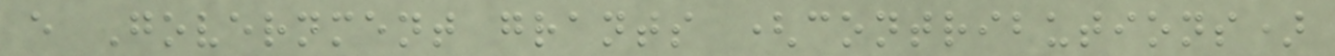e Government grants (contributions)
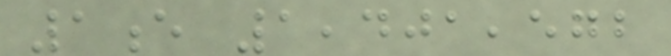1e 1,401,572
